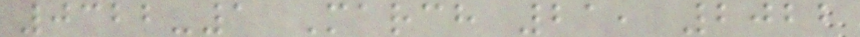0322-1 March 21, 2022
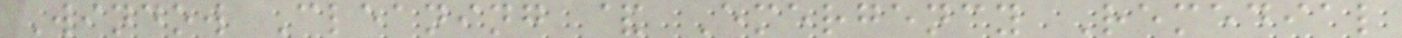Window Cleaning & Emergency Remedial
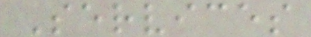Services
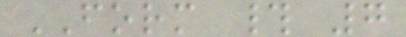FORM # 7
